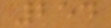254
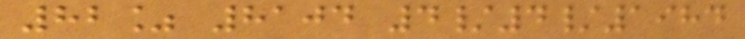82% 8104 4/4/1984
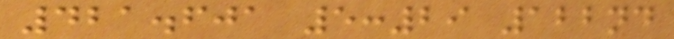421.601 5:29 122nd
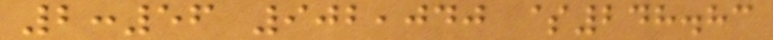2:56 902,040 $248.83
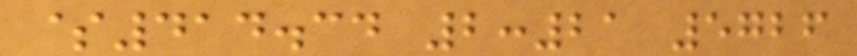$414.34 2:21 5726
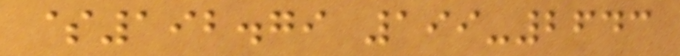$192.79 199-2643
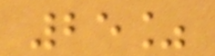25%
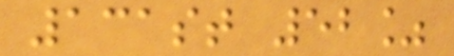131st 52%
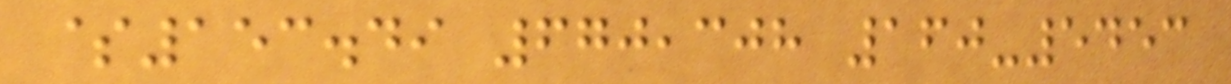$153.49 670,308 160-5453
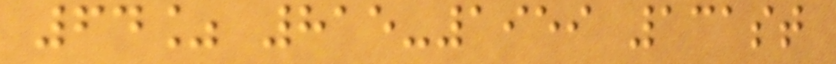64% 815-1959 131st
